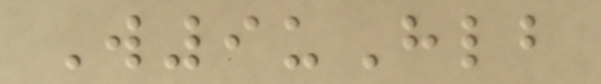W9uHlb
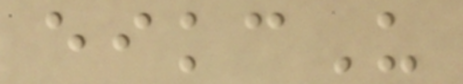eikcU
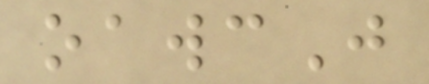oawcJ
